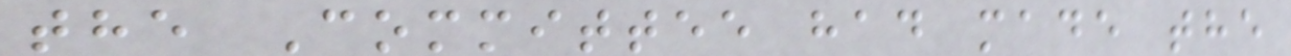the Committee had made the
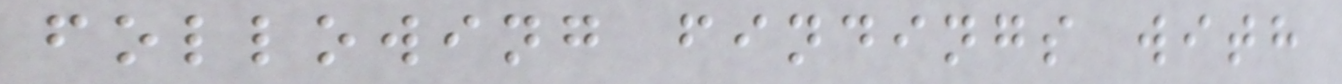following findings with
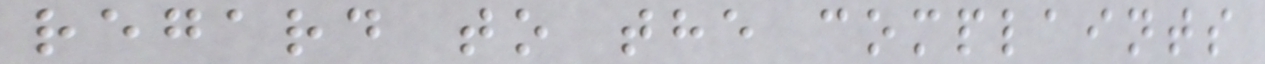regard to the complaints
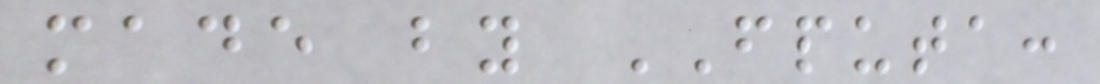made by FPUTA:
